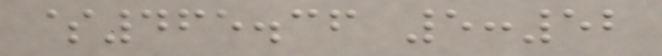$465.36 5:52
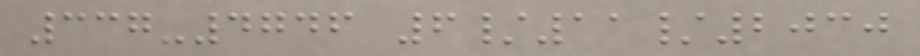337-4746 6/11/2030
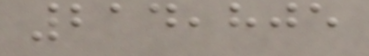214,805
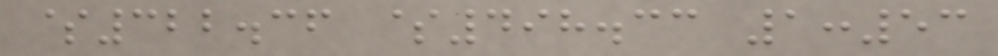$322.36 $498.33 1:53
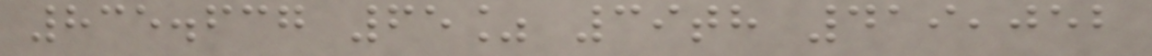835.637 65% 39th 419,052
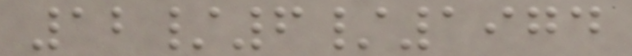12/6/1974
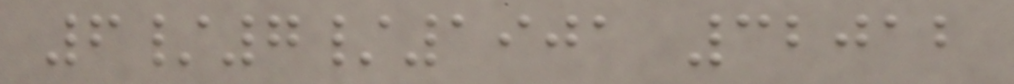6/7/1901 32012
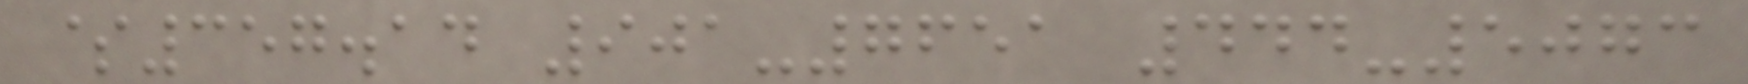$357.14 901-7651 444-5073
